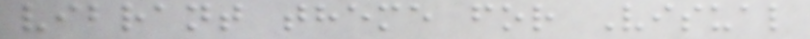vibrant theme for Visual
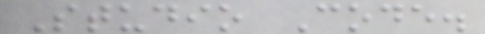Studio Code.
